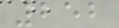252
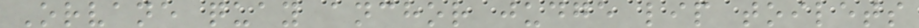Orvane quay anchor judge lip toilets
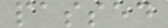passed
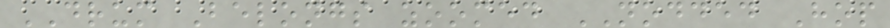DRUM Belongs zoomed NODDED Hop
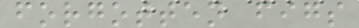forgotten figs
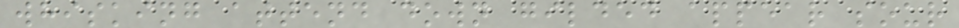whisking attend down gilded appear sour
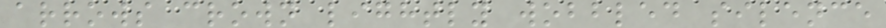arrows crown lightly wobbled silence
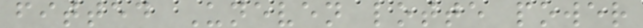fitted Uneven lotte power
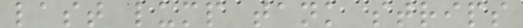last lump tank strips
